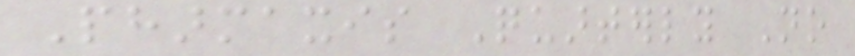Pharmaxis Quarterly No
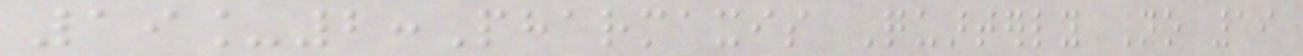19_2:Pharmaxis Quarterly No 19
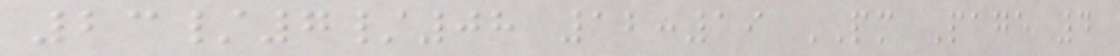23/7/08 12:19 PM Page 4
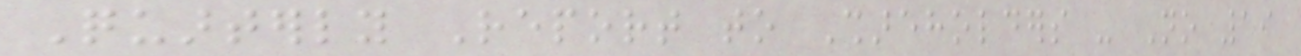Quarterly Report to Shareholders - No 19
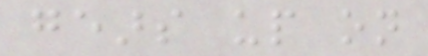gears up on
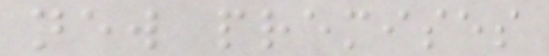new premises
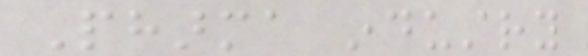Pharma industry
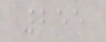255
